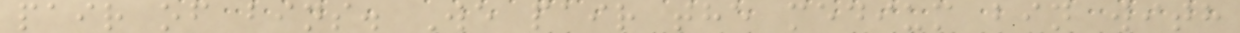pair of bins. We pair the medium bin with
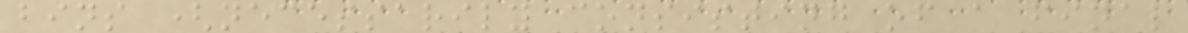bins (necessarily consisting of a final
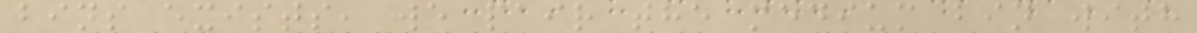bins exists, we pair the medium bin with
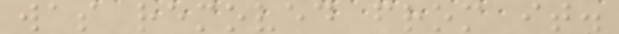was removed from it.
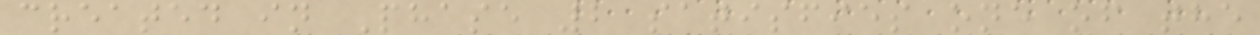created in Phase 2 satisfies one of the
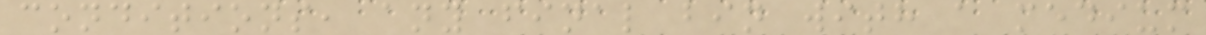conditions, any final bin with a medium
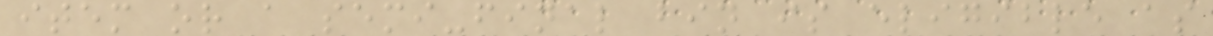item or a semi-final bin is eligible as
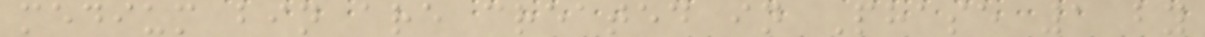medium bin are created in Phase 1 by
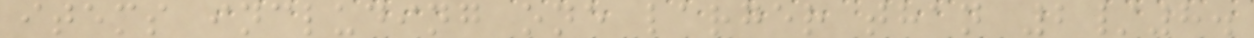items including one larger than 2/8.
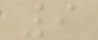9
